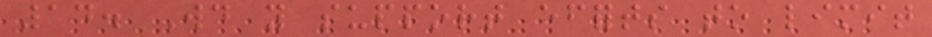14. Would you support efforts to limit
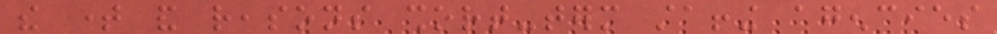the time and reasons short-term staffing agencies
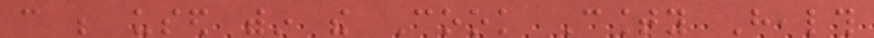can be used within the Cook County Health
